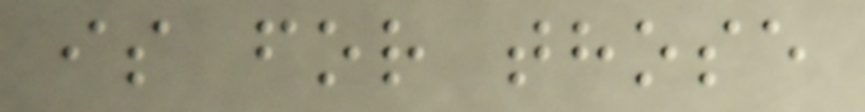is for those
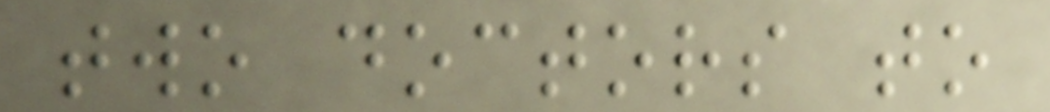two doctors to
